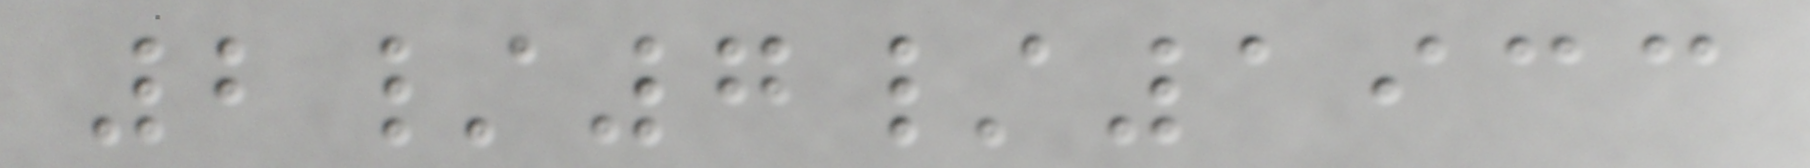2/7/1933
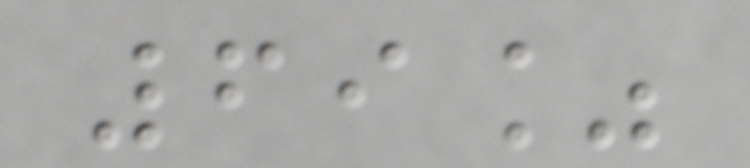69%
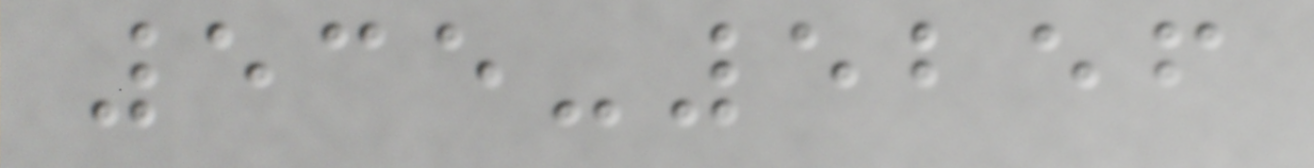535-5256
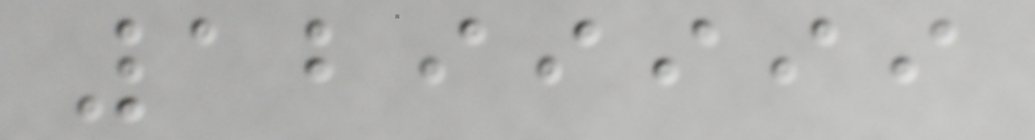1299999
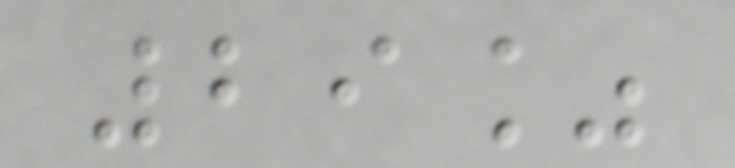29%
